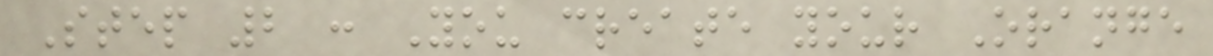Step 2 : You create your Orange
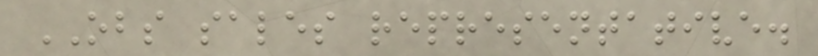OBS sales representative.
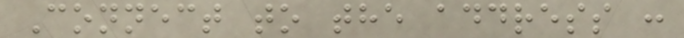Connect to the address :
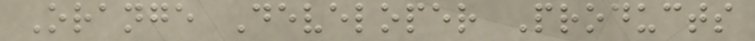Orange Developer Products
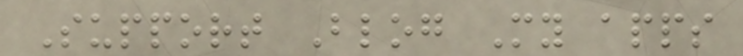Support Blog My apps
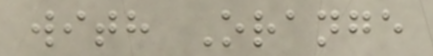with Orange
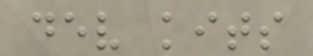dev kits
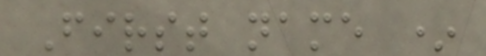First name *
